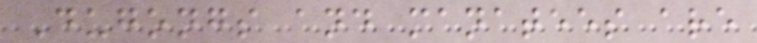Dugongs and manatees are
